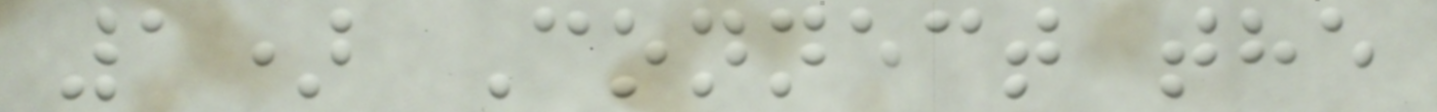1) Connect the
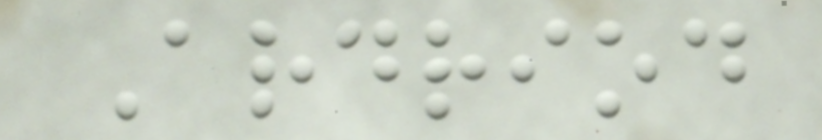Ardriod
